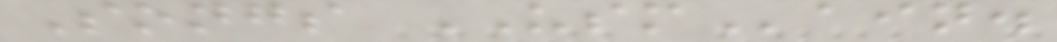Songs USMain.
